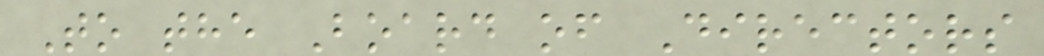To the Board of Directors
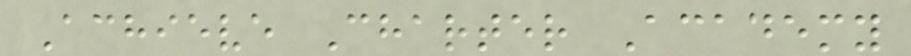Achieve Charter Academy
